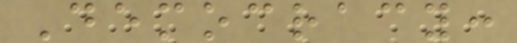Democracy:
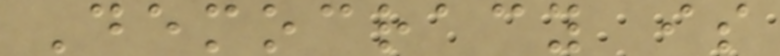Democracy is
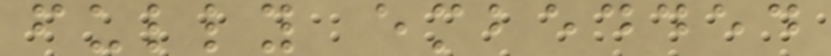fully embedded
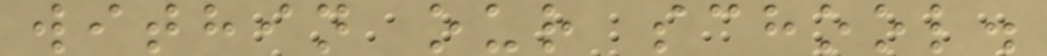within our school.
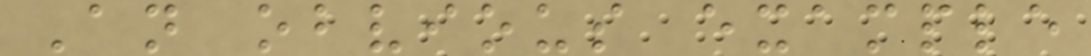An obvious example
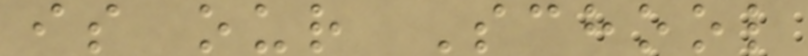is our School
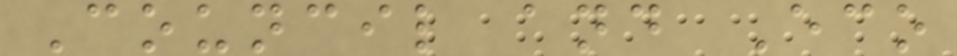Council and Eco
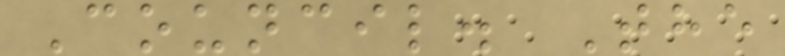Council. The
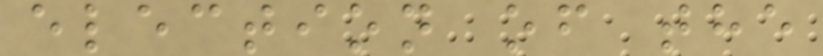election of the
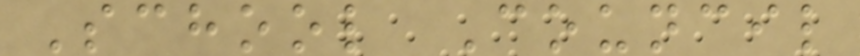School Council
